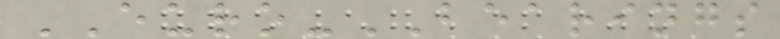EURO-BEARINGS
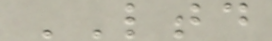LTD
